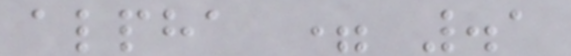alpha = .1
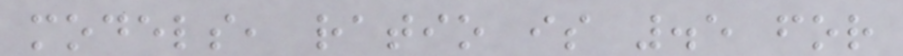models, ratio is .5 for
